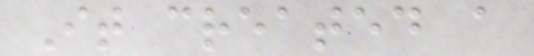It created a
